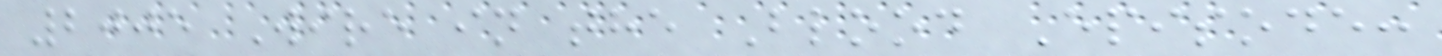2005 Wire in the Blood Episode:
